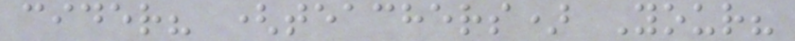cider? (teachers) Your?
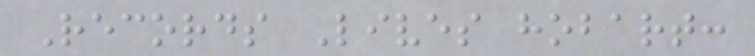Records Lives hobart:
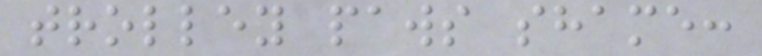trolley paws shame:
